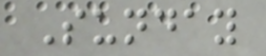Sunday
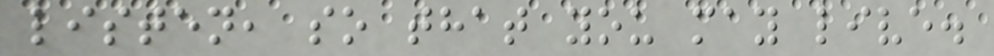listen, so that you may live.
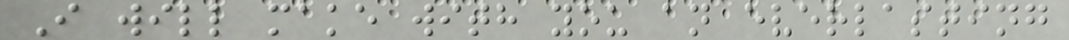I will make with you an everlasting
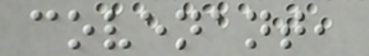covenant,
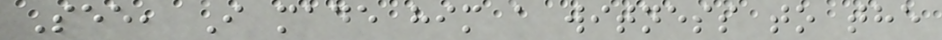See, I made him a witness to the
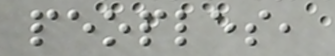peoples,
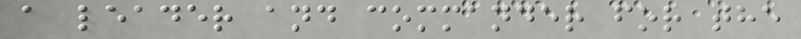a leader and commander for the
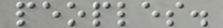peoples.
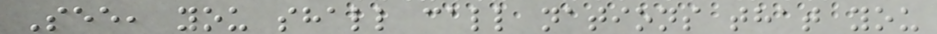See, you shall call nations that you
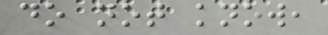do not know,
